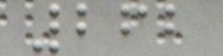262
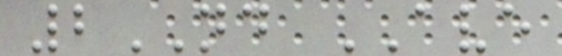2ND AVE
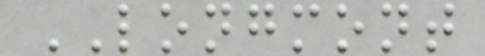LONGMONT
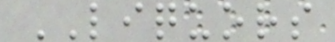LIQUORS
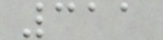311
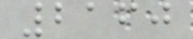2160
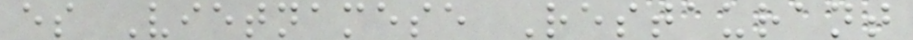es Vietnamese Restaurant
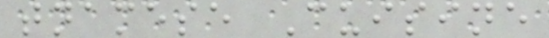tnamese Cuisine
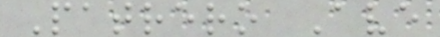Patrero Ave
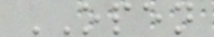OPEN
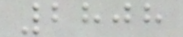2808
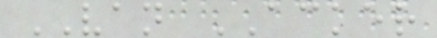VAN ACKER
